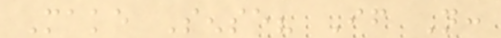Make Sense? If Not:
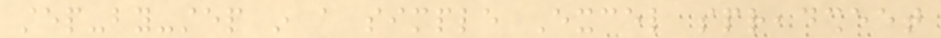step-by-step in a simple Excel spreadsheet
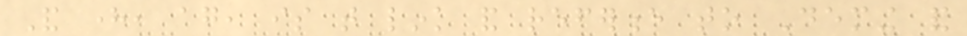And here, again, is that link and reference to Deming and
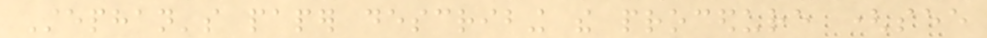Stephan's paper describing the procedure (see
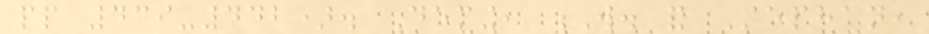pp 439-442). Deming, W. and Stephan,
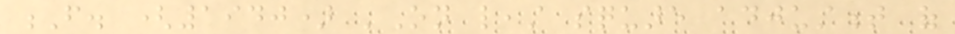F. (1940) 'On least square adjustment of
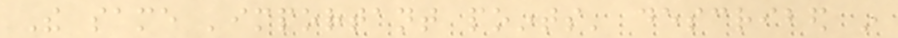The same 'important points' described in
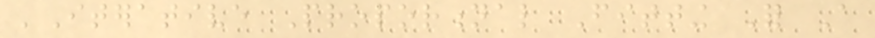'Iterative Proportional Fitting For A
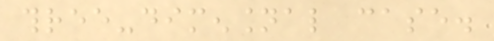three-dimensional case.
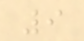9
